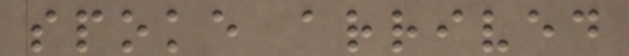spoke arrived
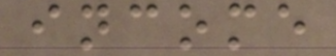income
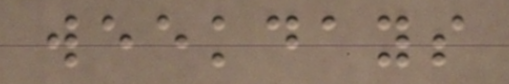weekdays
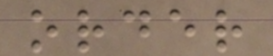order
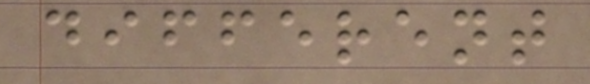different
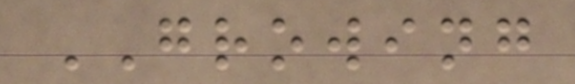GROWING
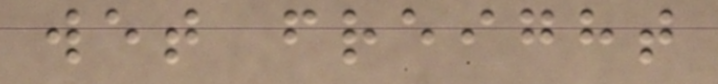wet freight
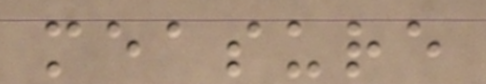measure
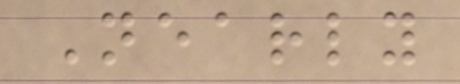Nearly
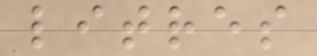litres
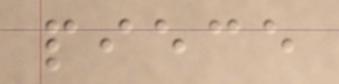piece
